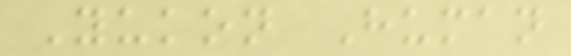Yukon Human
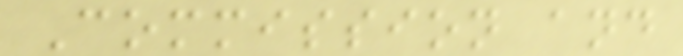Commission and
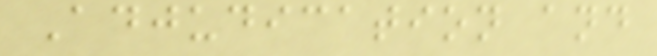Adjudication and
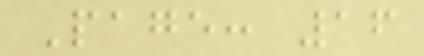Page: 16
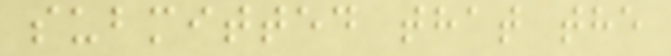submitted that the
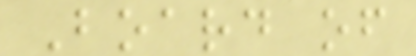Board of
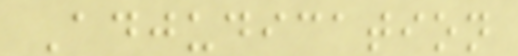Adjudication
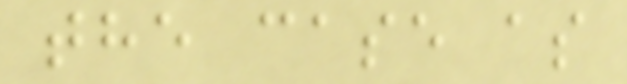the case as
